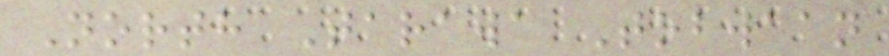North Tarawa Tobwaan
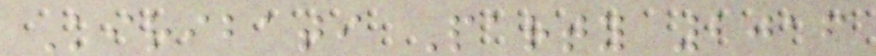Kiribati Party 2016
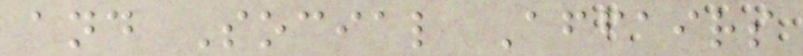and Social Affairs
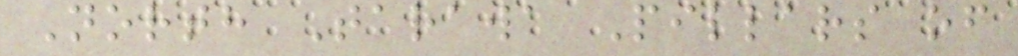North Tarawa Pillars of
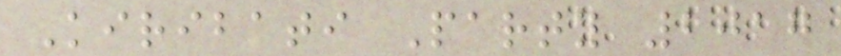Kiribati Party 2017
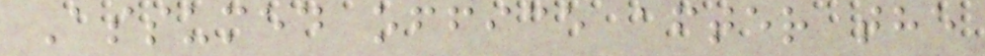Assumed office after the
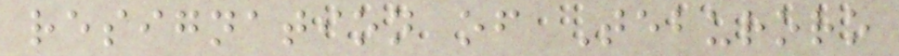resignation of Teburoro
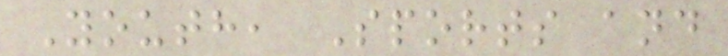Youth, Sports and
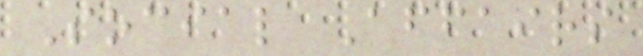Social Affairs
